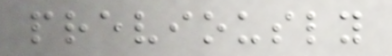previously
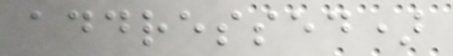addressed)
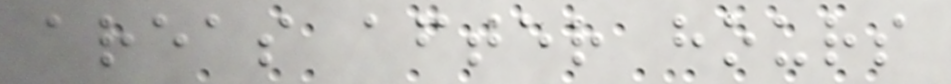areas after hours
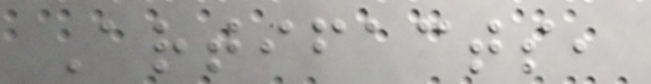Artifacts,
